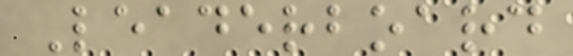Leaderboard
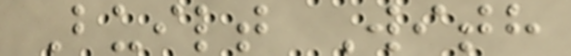Built With
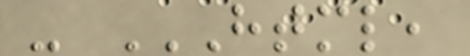- HTML,
